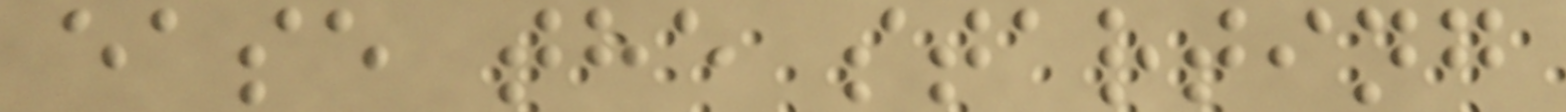ease the starting
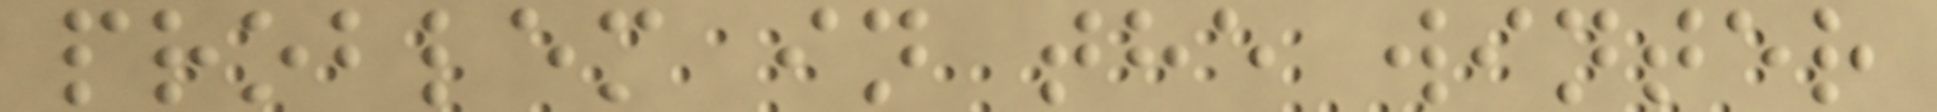problem in the winter
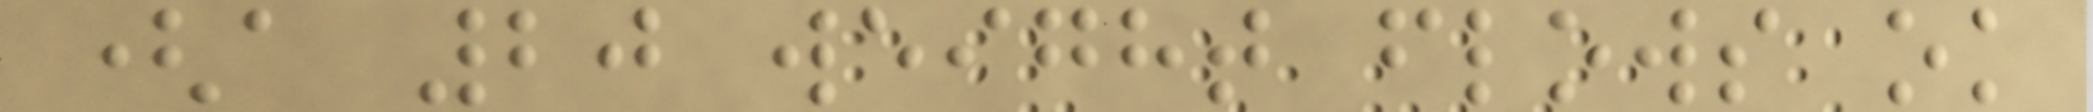(a 20 weight flows ok
